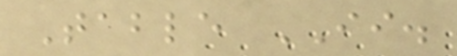Table II.
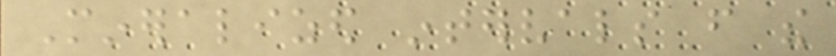Mineralized intervals from the
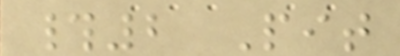#2 Pit
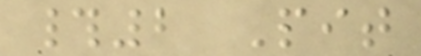#2 Pit
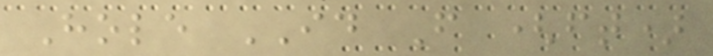Hole ID From (ft)
